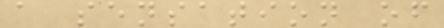a sensation of
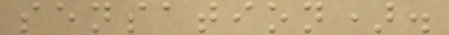sensation).
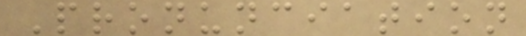Pronunciation
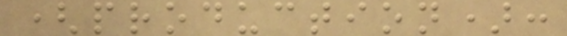(production):
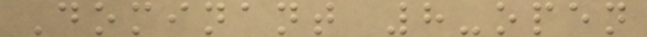Dominant 8-open
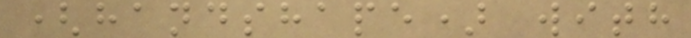(handshape) with
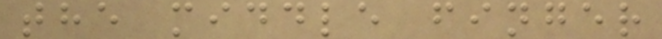the middle finger
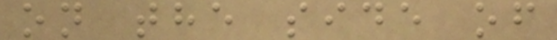on the side of
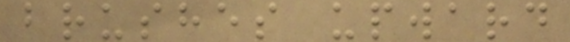brushes upward
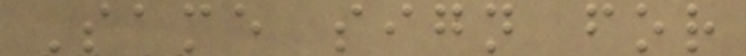Same sign for
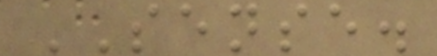SENSE.
